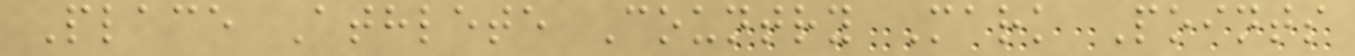Place Athlete Country Mark Points
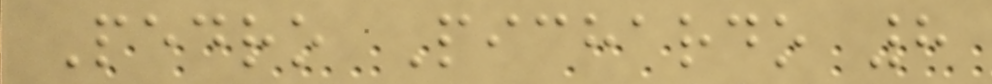Pedro Pichardo 8
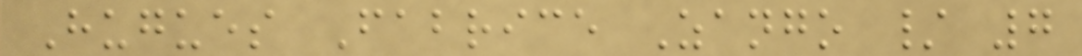Hugues Fabrice Zango / 7
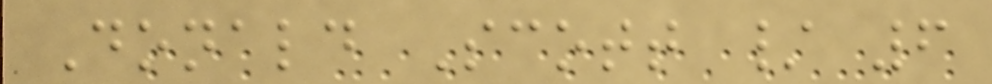Donald Scott / 6
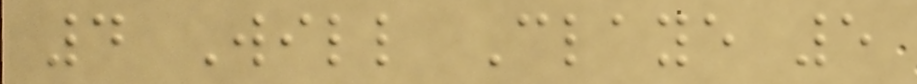4 Will Claye 5
